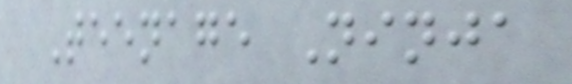Teenage Ninja
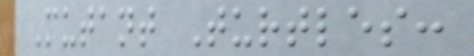Mutant Turtles:
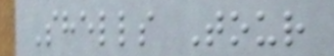Shells Tour
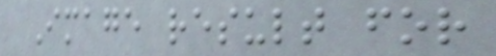Image result for
